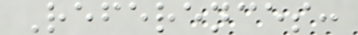References:
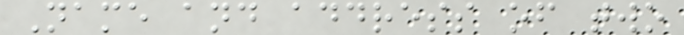Name and address of two
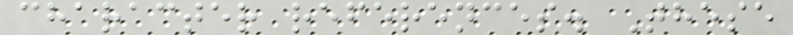character references. These
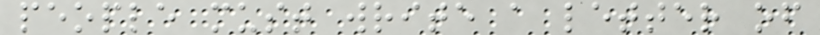people must write a letter of
